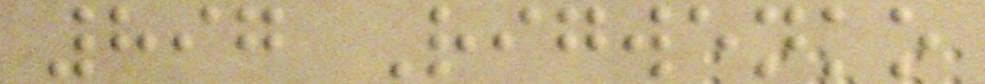897 Rigwenko
